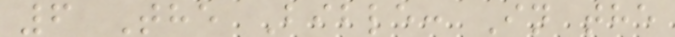6 The Bible: In the
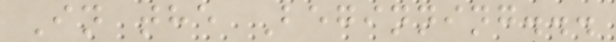In the Beginning...
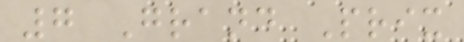7 Grand Prix
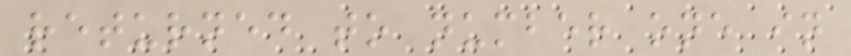returned to number one in
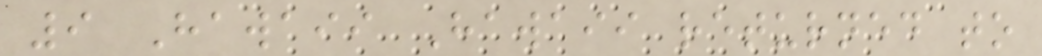9 Hawaii Hawaii returned to
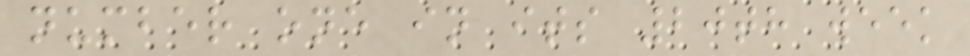number one in its 20th week
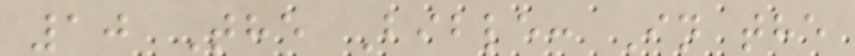10 The Bible: In the
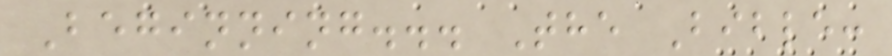Beginning... The Bible:
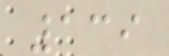139
